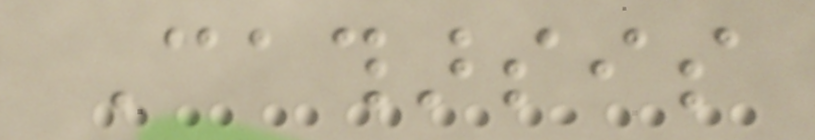Catharsis
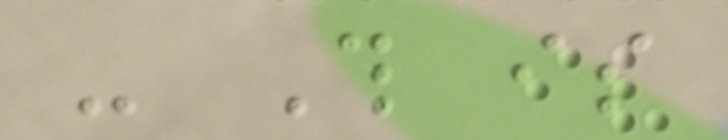- This is
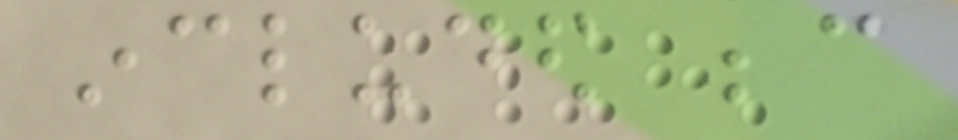included because
